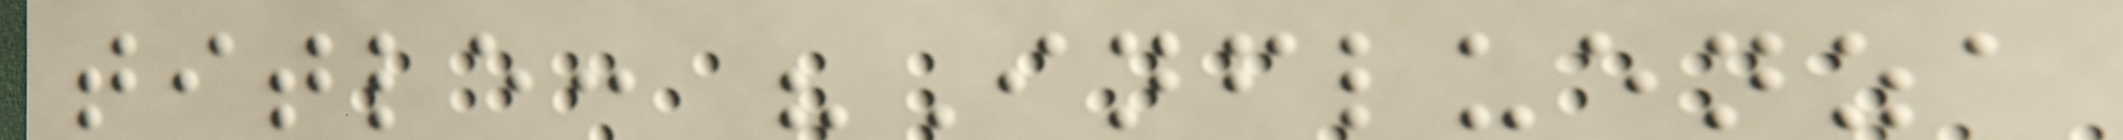title: "Influenza
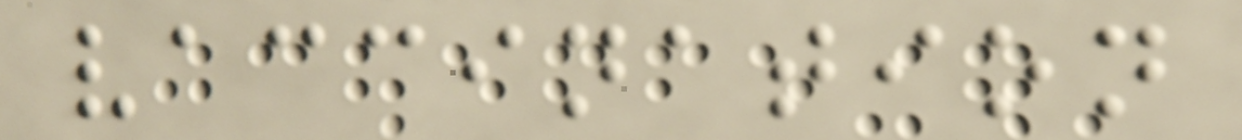vaccination
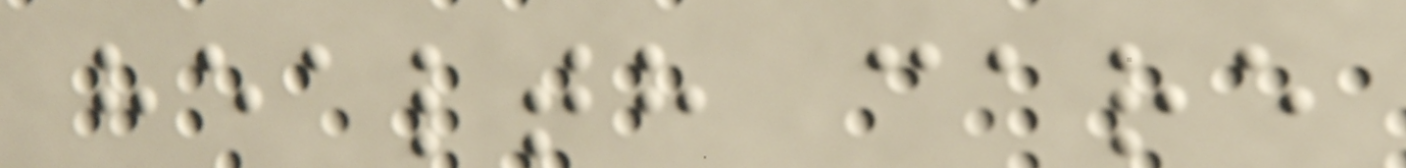health care
